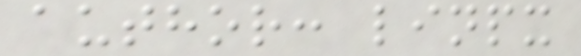author: linpx
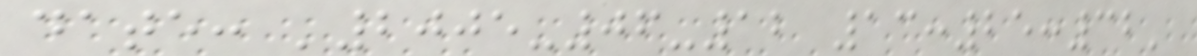date: '2005-06-12 13:25:32'
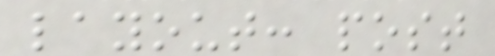layout: post
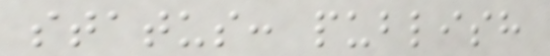status: publish
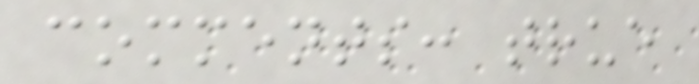comments: true
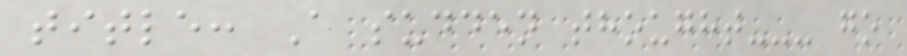title: A sudden thought--- go
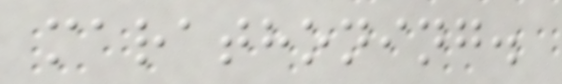marathoning.
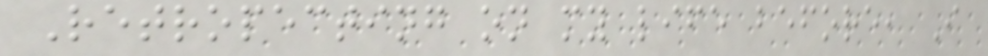Retropecting on my life before, I
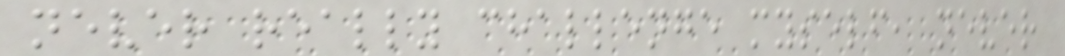never really challenge myself, never
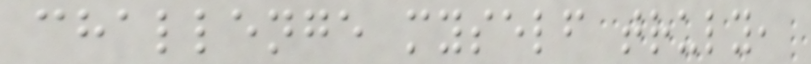challenge myself truly,
